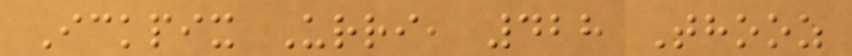Ickpix Urri, 428 Thooz
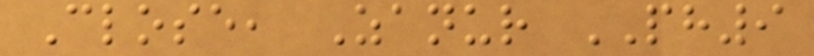Close, Zanur PH9
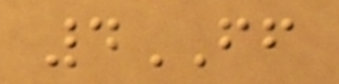4FF
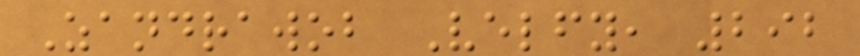Zandrawob Velfy, 292
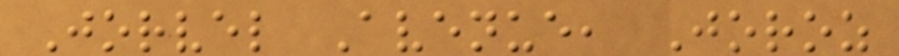Jorvel Avenue, Joroz
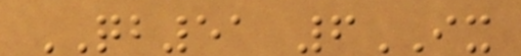QB51 6IX
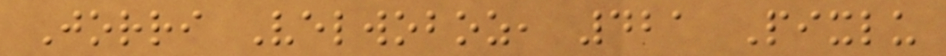Jorri Velwoboz, 421 Pixlu
